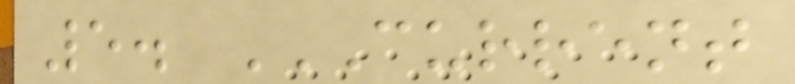5. CURRENT
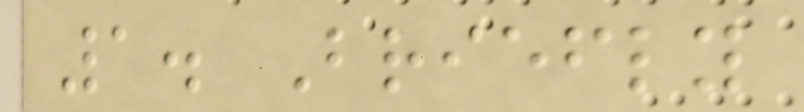1. Briefly
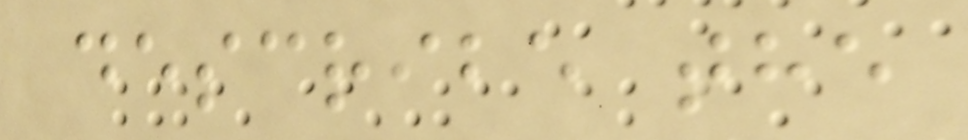describe the
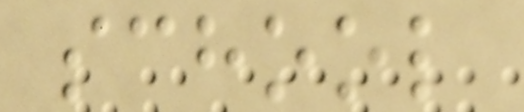school
